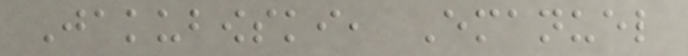Jakubowski, Emanuel
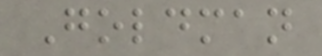Goldman
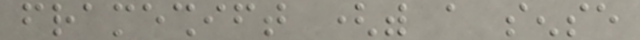frameshift (with a sense
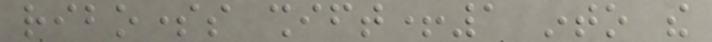ribosomes shift+1 into the
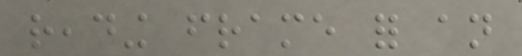reading frame for an
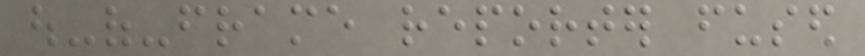out-of-frame reporter fused
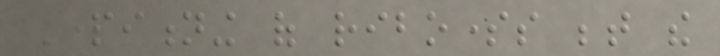Partitioning of ribosomes between the
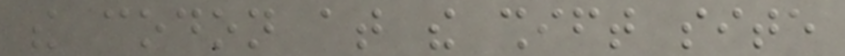the codon at the shift site
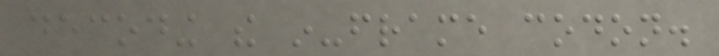decoding the in-frame codon.
